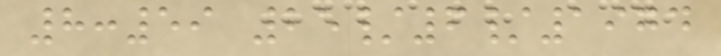8:59 25/6/1974
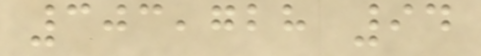303,728 94
